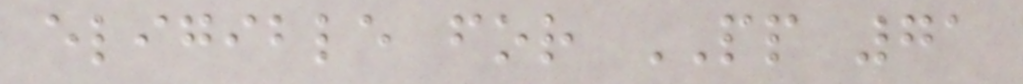eligible for PP 71
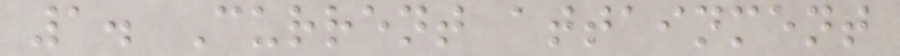1. Current attainment
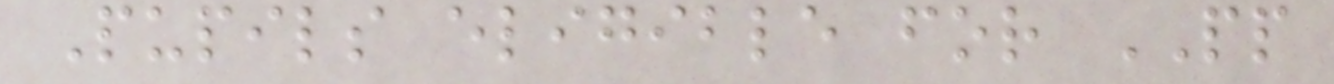Pupils eligible for PP
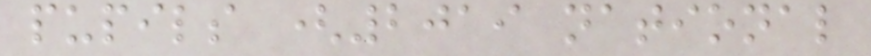pupils (2019 national
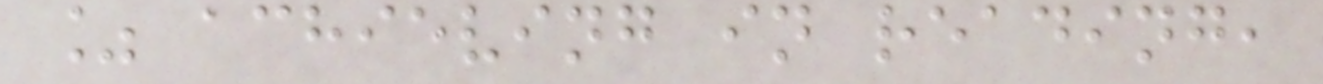% achieving in reading,
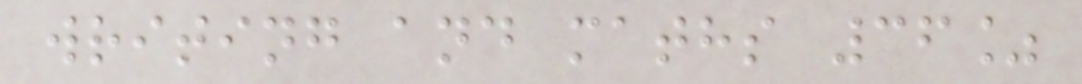writing and maths 36%
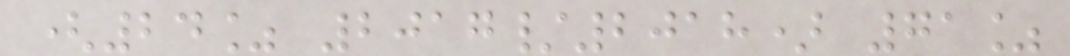(24% 2017/2018) 71%
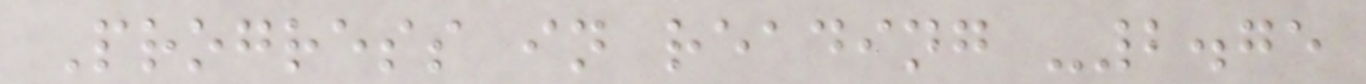Progress in reading -2.75
